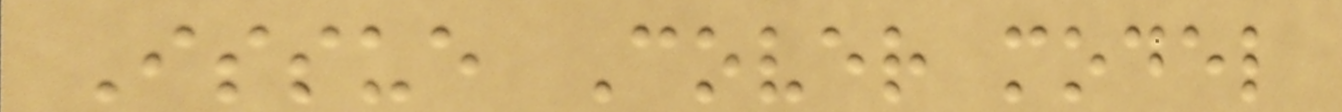Issue Cover model
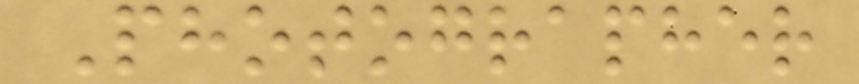Photographer
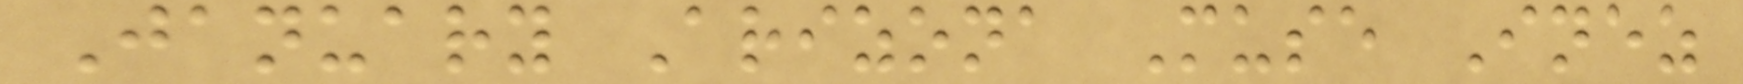January Arizona Muse Inez
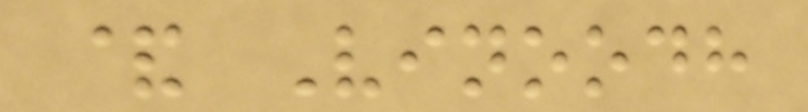& Vinoodh
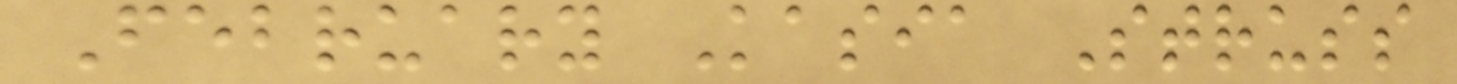February Kasia Struss
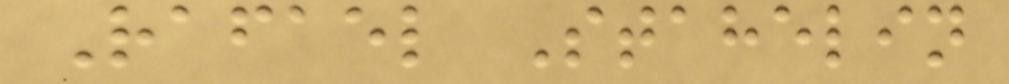Rafael Stahelin
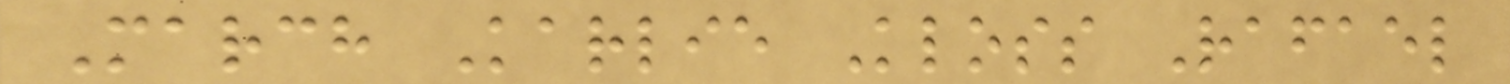March Karlie Kloss Rafael
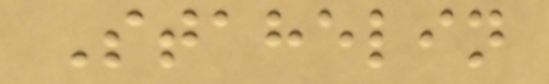Stahelin
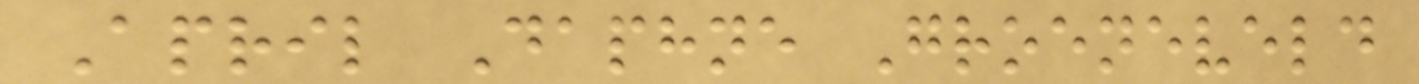April Daphne Groeneveld
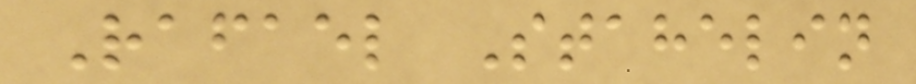Rafael Stahelin
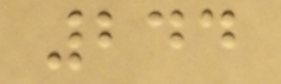244
